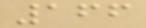166
